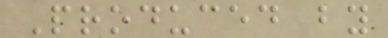Produced by
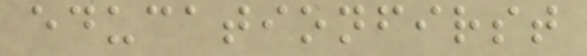educationfirst
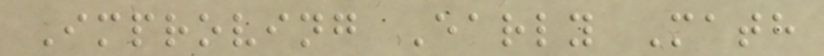Improving Early Math
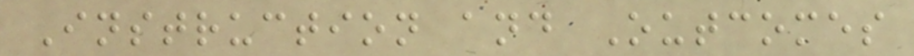Instruction and Outcomes
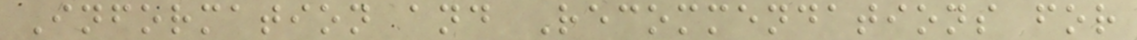Information and Recommendations for
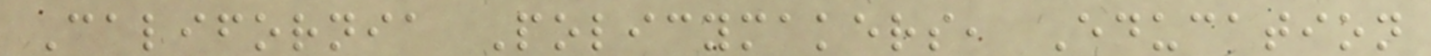California Policymakers, Education
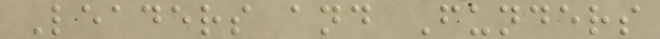Leaders and Funders
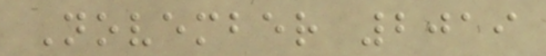November 2019
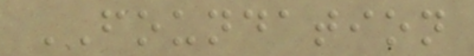FOUNDATION
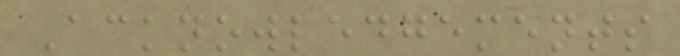Acknowledgements
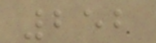252
